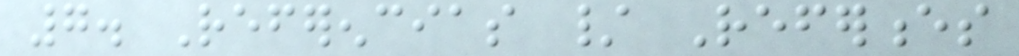7. Referencias / References
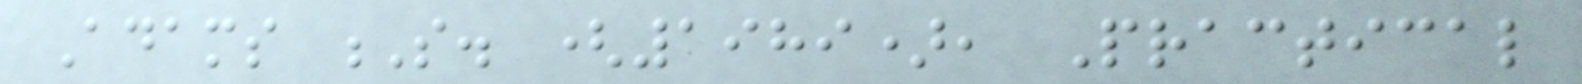Adams S. (1989), Practical
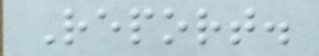Report.
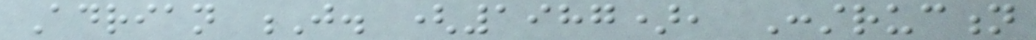Adrian J. (1987), Construction
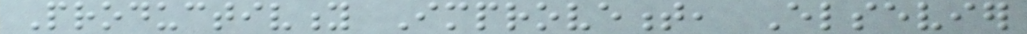Productivity Improvement, Elsevier
